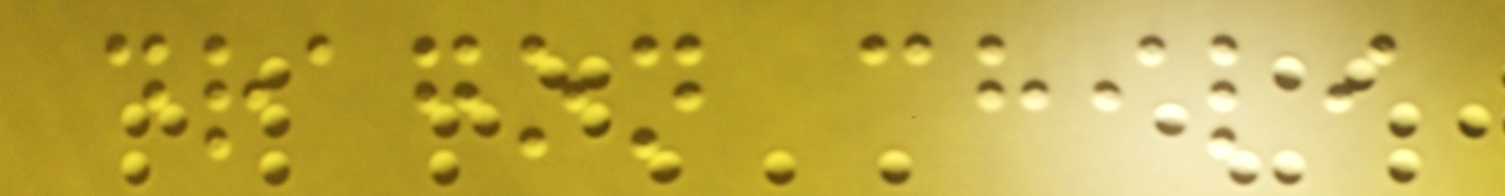dragon chili
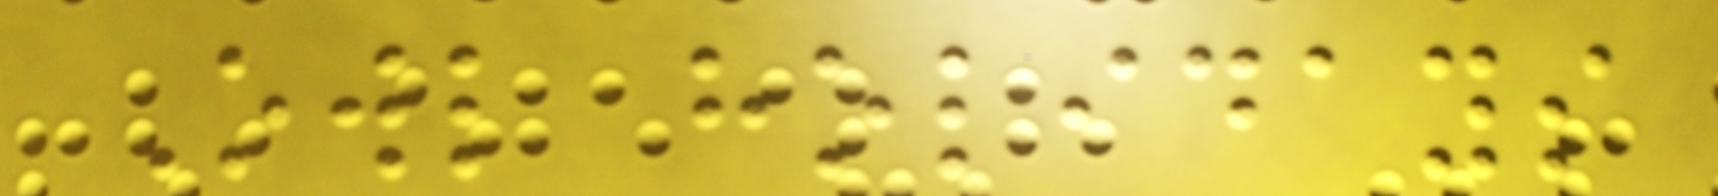Owl holidays
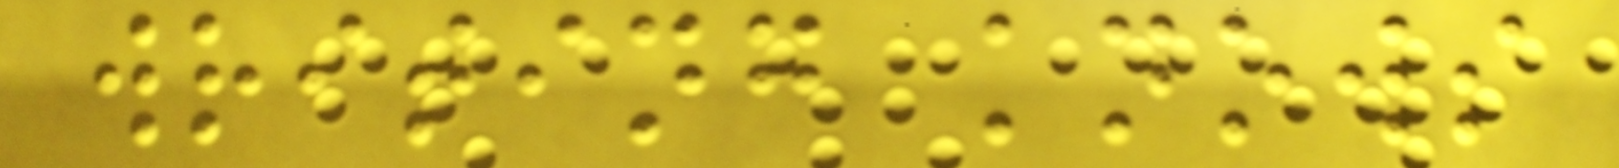writing knows
